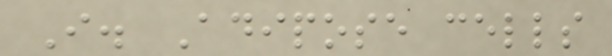I. Adipose cells
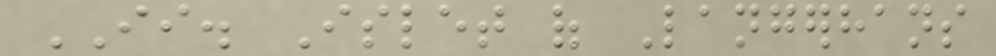II. Islet of Langerhans
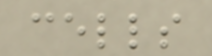cells
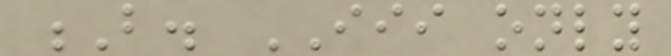B. III only
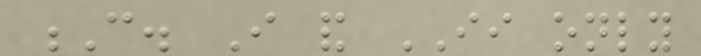C. I and II only
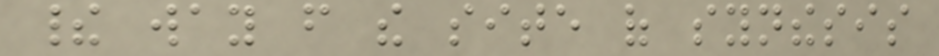their way from the site of synthesis
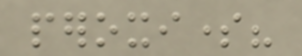peroxisome?
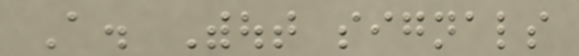A. Without signals
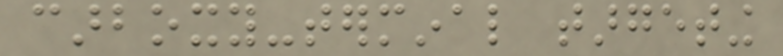carboxy-terminal targeting
